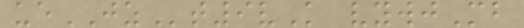ueJZt9vK vywjMb
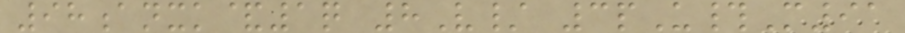98anxk&1q 8V/ 3pU#M91
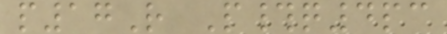p17R P#q4pc
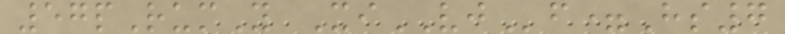57pRumY XiVJf=Hs7
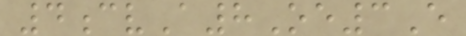4cvA8Oe3E
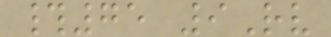#75 9Rv
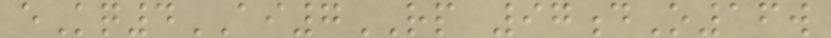eKq4AI7RP 97dO16w
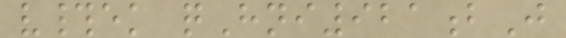v#ek qHni921bJ
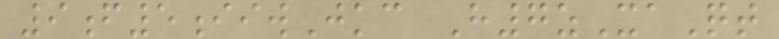9f5iiwJkc H7zXaQt
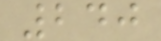240
